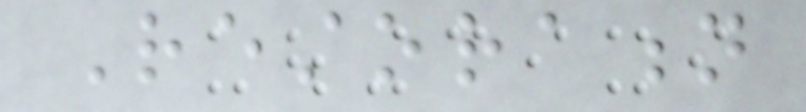Restoration
